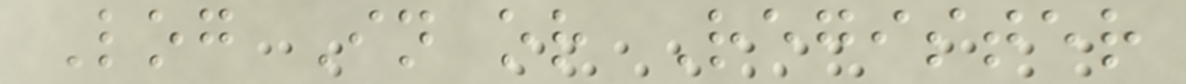Log In or Register
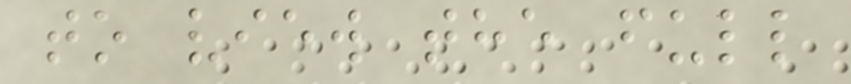to view the full
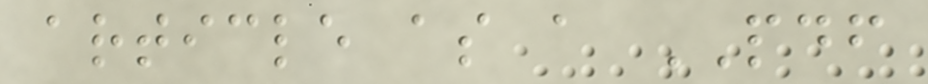article as a PDF
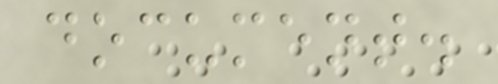document.
